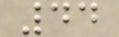44
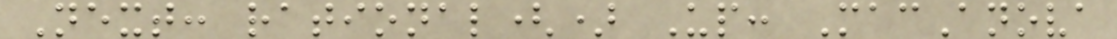Next: rational() Up: MacAnova
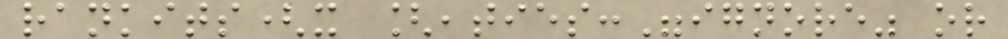rankits(x [,ties:"ignore" or
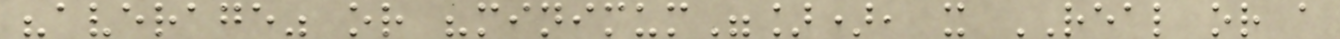"average" or "minimum"]), x REAL or a
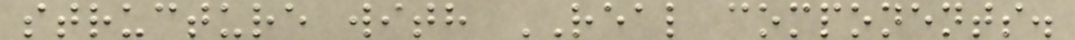structure with REAL components.
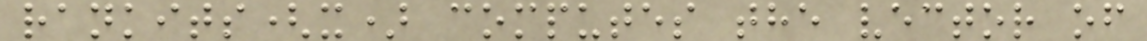rankits(x) computes the vector of
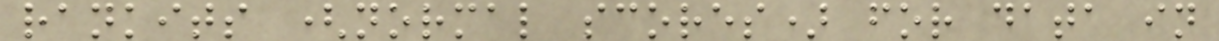rankits (normal scores) for data in
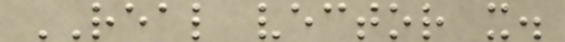REAL vector x.
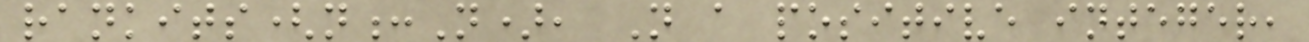rankits(n:N), N a positive integer,
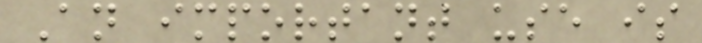An important use is
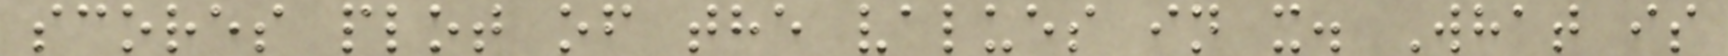scores plot of the values in x. What is
